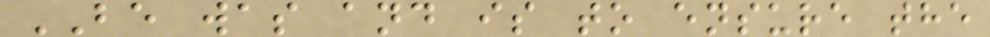BE was and is to ensure the
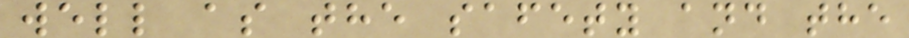well as the safety and the
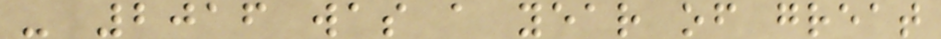- 2016 was a year of great
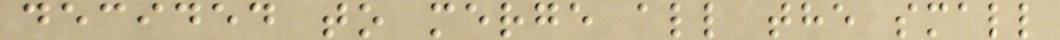decided to merge all the small
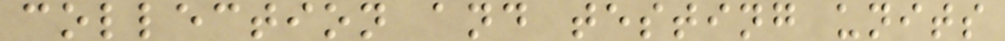collection and testing units
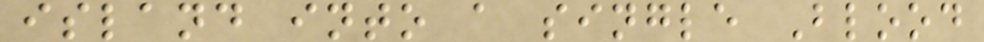island into a single Blood
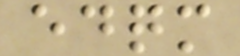edqm
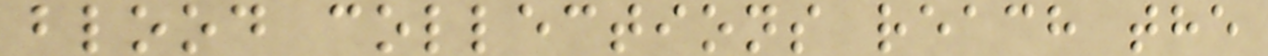blood collections reach the
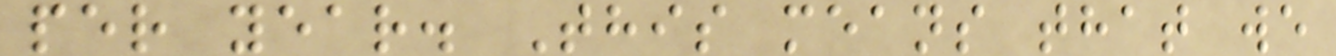per year. This means that we
